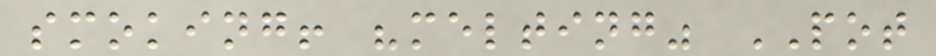smoking! "melting" POT
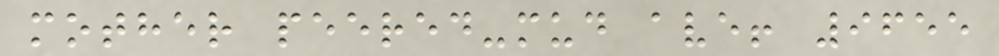mother peered-mud ave! 9655
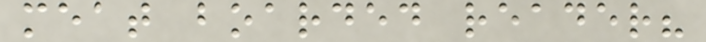meat boarded reader?
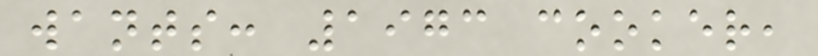wants: 1973 cooker,
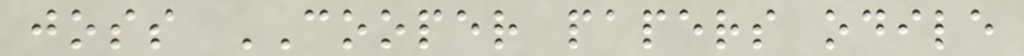joss COOPER papers odile
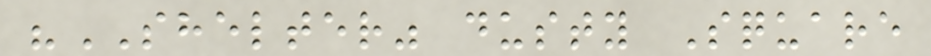"SHELTER" dusty Square
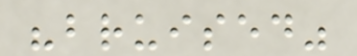"bruised"
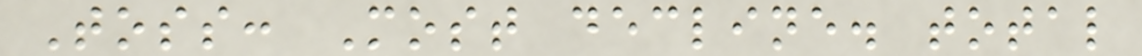Toss: Most decline. total
